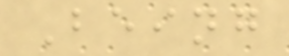Being
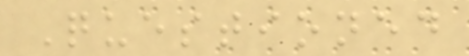Questioned
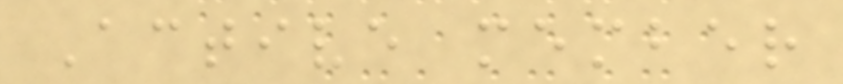Active member
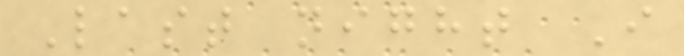Last night I
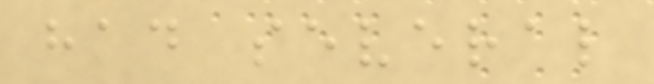had several
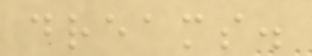dreams.
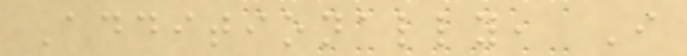Additionally, I
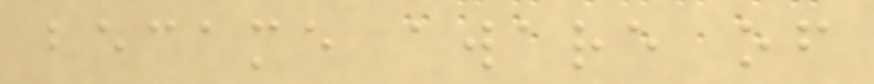became aware of
